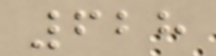628
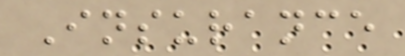Insurance
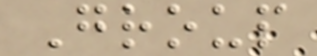Group
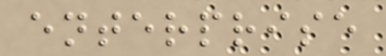enterprise
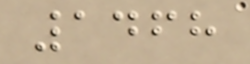1468
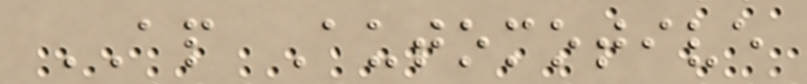AP Automotive
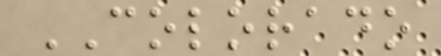COLORADO
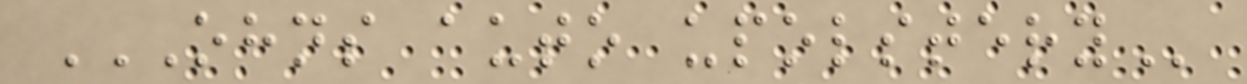OHNS AUTO UPOLSTERY
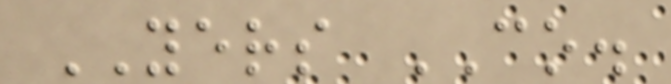YERS CO.
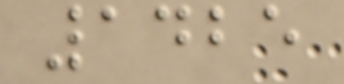1425
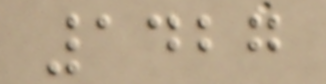1427
